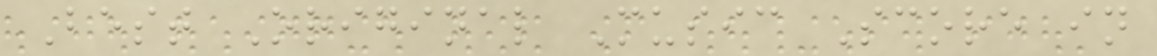Best Original Music Score in
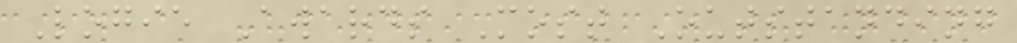Logie Awards Most Outstanding
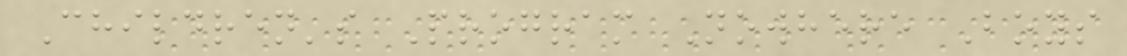Children's Program Nowhere Boys
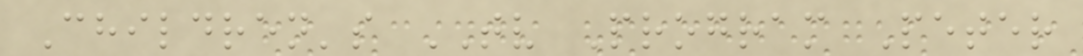Children's TV Program Peter
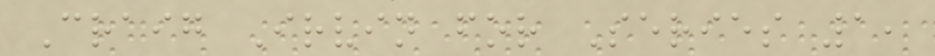Craig Irvin for Series 1,
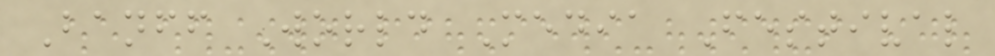Banff World Media Festival
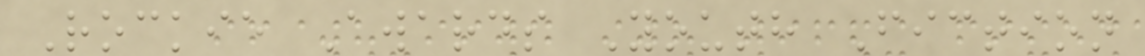Rockie Awards Youth Fiction
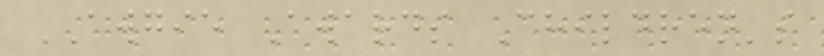AWGIE Awards Children's
